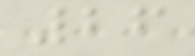26
